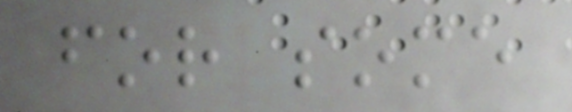for some
